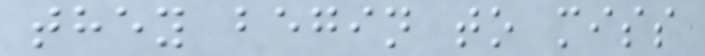they begin to miss
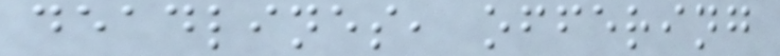deadlines, offering
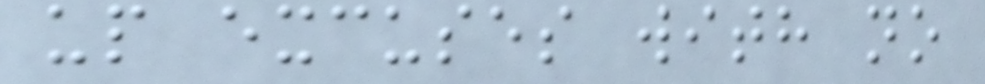up excuses with no
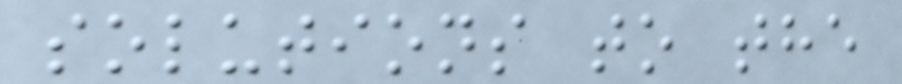solutions to the
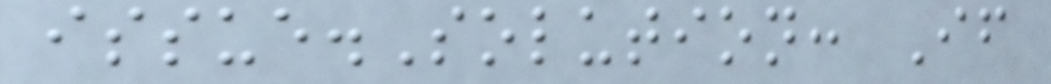issue.Solution: If
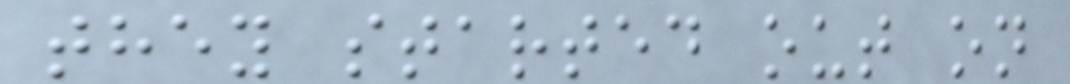they started out on
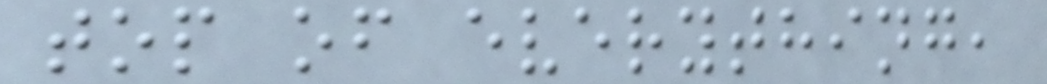top of everything,
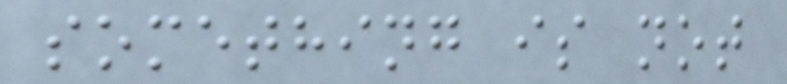something is not
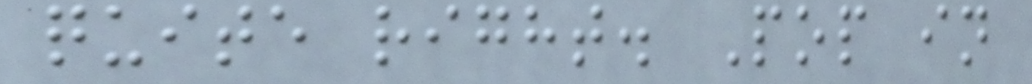quite right. Pop in
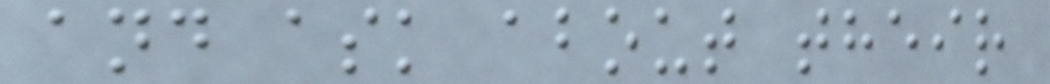and ask about their
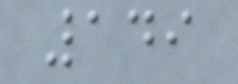149
